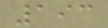193
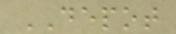DEPOT
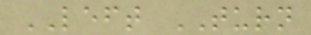LEFT TURN
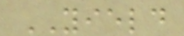YIELD
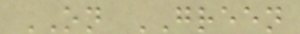ON GREEN
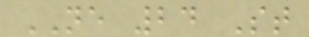NE 24 St
